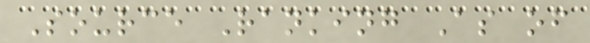Source Ranking As of
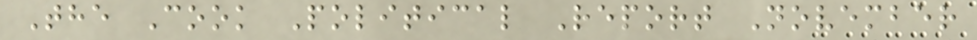The Cook Political Report November
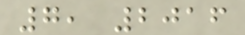7, 2016
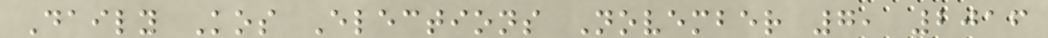Daily Kos Elections November 7, 2016
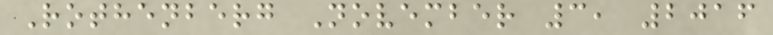Rothenberg November 3, 2016
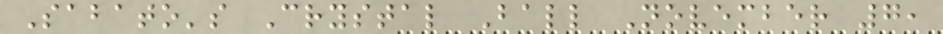Sabato's Crystal Ball November 7,
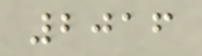2016
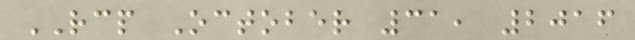RCP October 31, 2016
